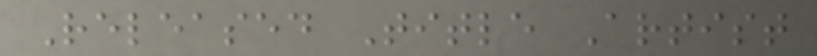Released Title Artist
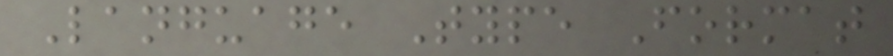Language Type Format
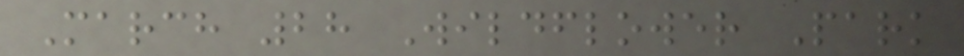March 28 Wildflower Park
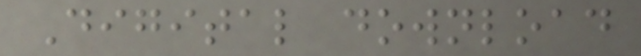Digital download
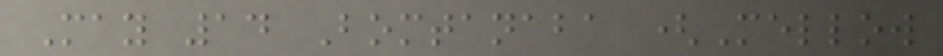May 14 Bomtanaba (Mellow
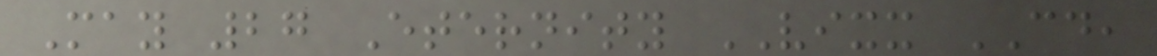May 27 Eternity VIXX CD,
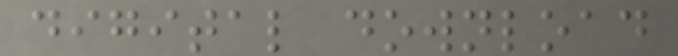digital download
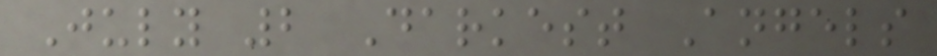July 2 Darkest Angels
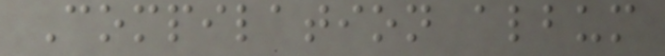Compilation album
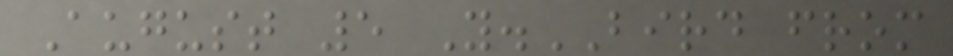August 5 Y.BIRD from
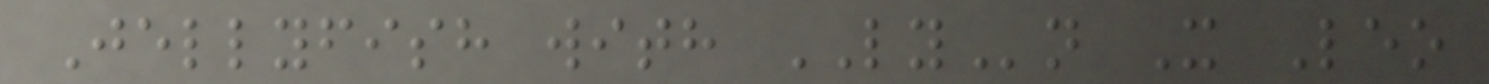Jellyfish with LYn X Leo
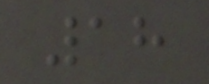18
